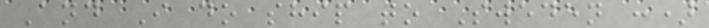And I do ship to Sweden :)
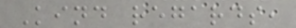Kind regards,
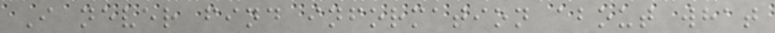I never find information about what
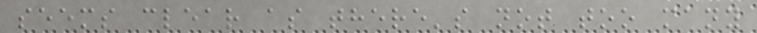seems clear as there's not too many
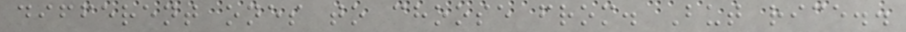different ones to choose from. But rice..
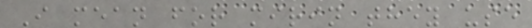I mean for mirin they use
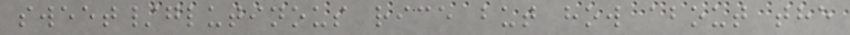sweet/glutinous rice but how about the
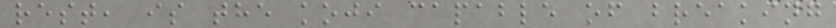rest, is the koji capable of breaking
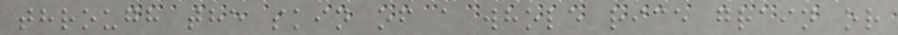through the skin of a whole rice grain or
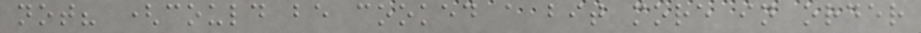not? (could be cooked a bit more in order
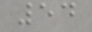54
